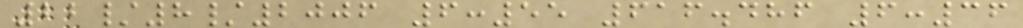22/8/2006 6:55 616.486 6:36
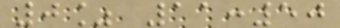0% 11:50
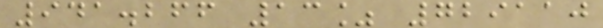941.266 13% 729110
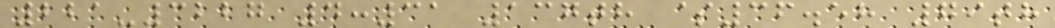221-3227 4:31 137th $36.58 79th
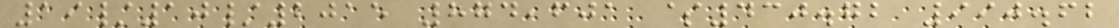19/10/2015 874,601 $430.72 990.62
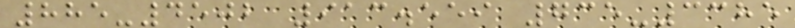885-4502 913.559 735-3385
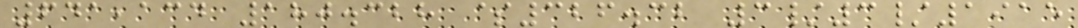641,134 180.328 $326.32 3/3/1915
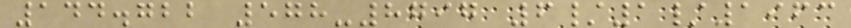144.722 578-8797 6/1/1963
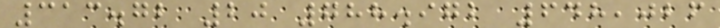313.72 20 788.972 648,026
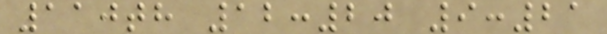110th 12:20 9:21
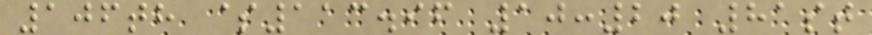106th $113.96 10:20 81st
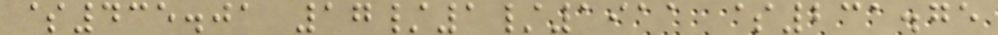$435.01 17/1/1911 $231.75
